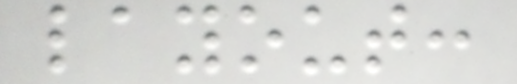layout:
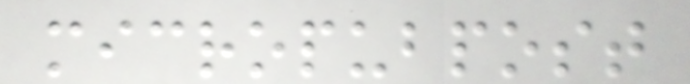micropubpost
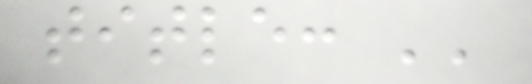title: ''
